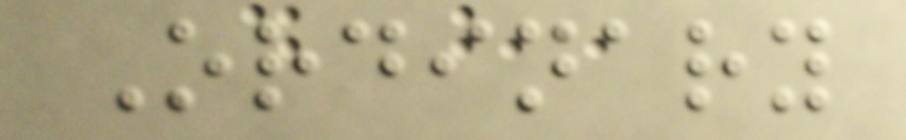Ordinary
